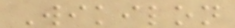Wikilon
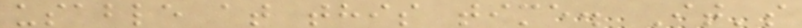usable at this time. It's
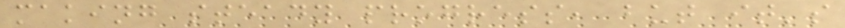making steady progress, but it's
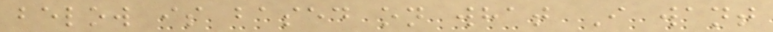below is based on what I want
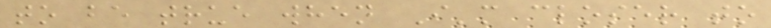to be true when I'm closer to
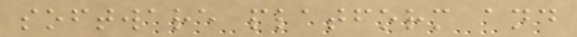software platform and
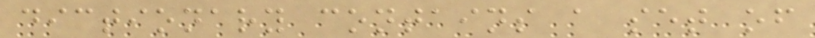dictionary contains a set of
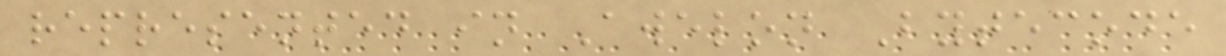represented in Awelon Bytecode
